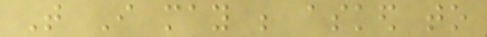That I may be asked to
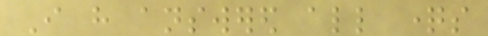I have answered all questions
